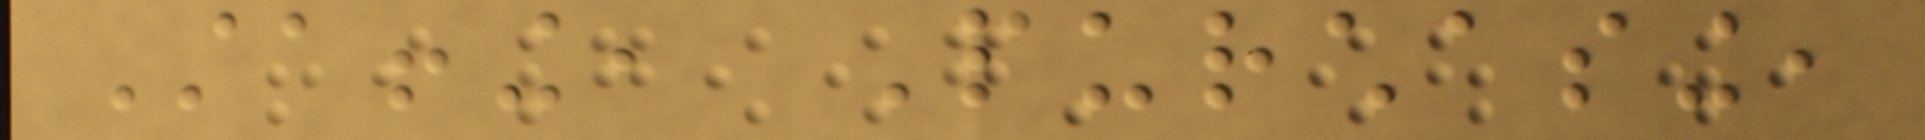Staffing, Purchasing,
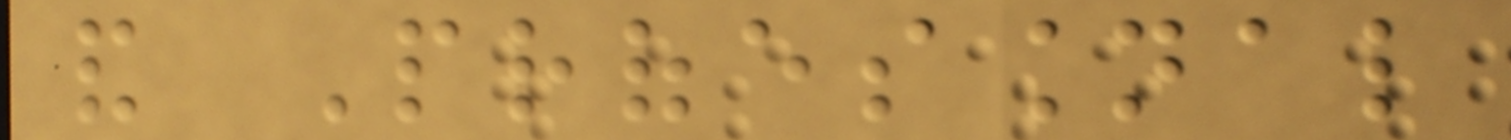and Professional
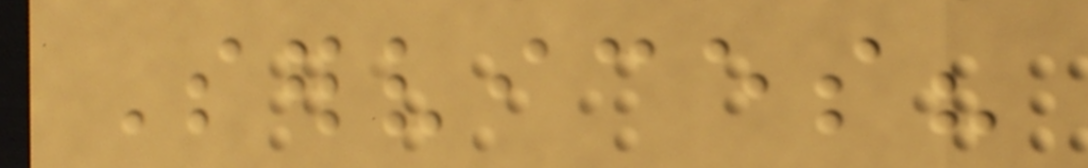Services?
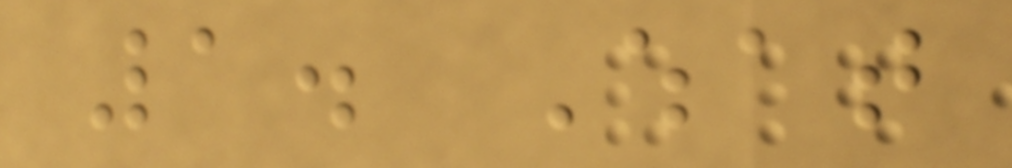1. What
